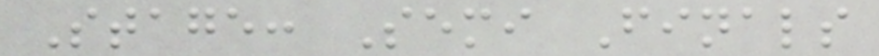Stage: Semi Finals
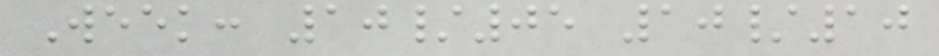Week: 10/05 10/10
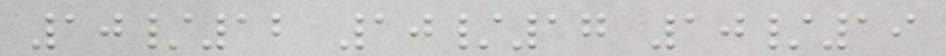10/12 10/17 10/19
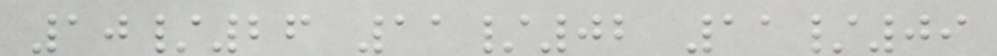10/26 11/02 11/09
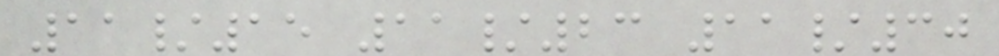11/15 11/23 11/30
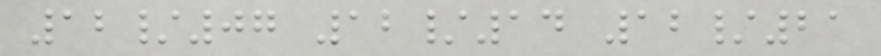12/07 12/14 12/21
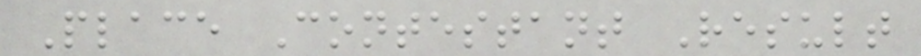Place Contestant Result
